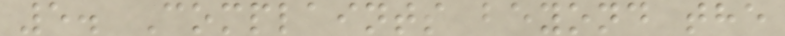5. Complaints beyond the
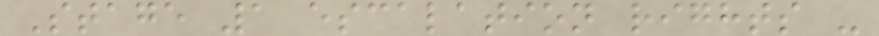Stage 1 escalation rights -
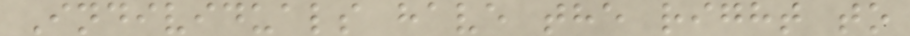Individuals have the right to
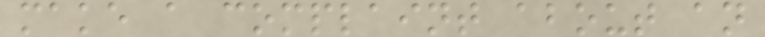make a complaint about an
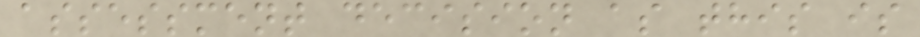assessment decision as this is
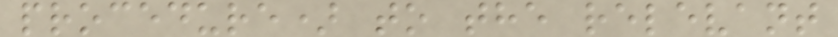procedure) to the relevant
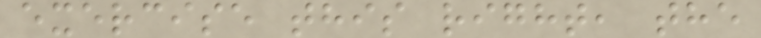exercise this right, the
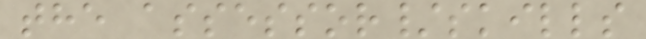the assessor/skills
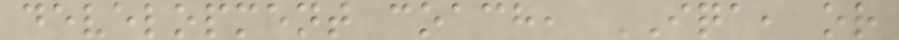development coach, IQA, or
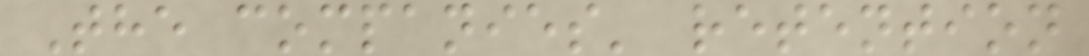The companies' retention
